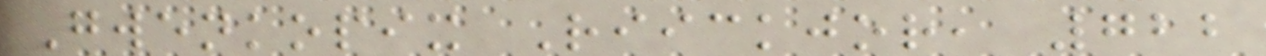Gwenkopix Riickjor, 722
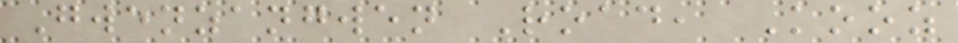Gwenzangwen Road, Kooz
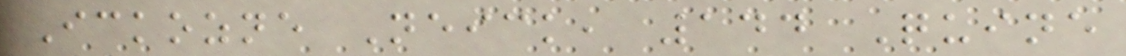Ickozne Neick, 144 Quine
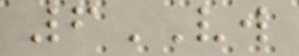6VW
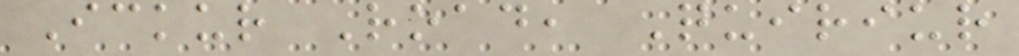Ickur Road, Quiriur
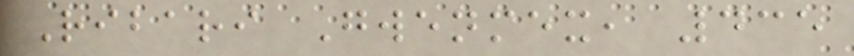Ribari Gwenmex, 435
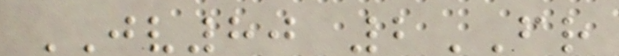JV80 2FR
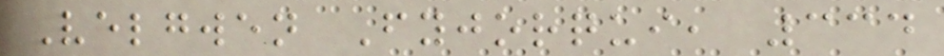Velgwen Fyjorqui, 334
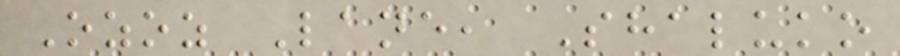Ozoz Lane, Shaluko
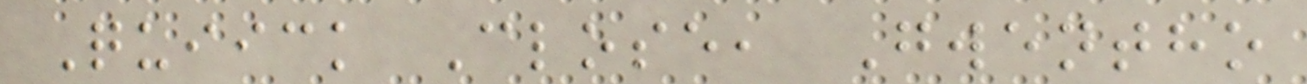Quiick Close, Gwentho
